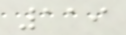119
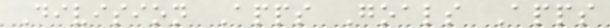Division Apps Goals Apps
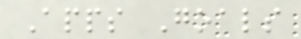Apps Goals
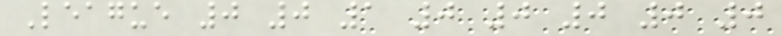League 0 0 1 0 0 0 0 0
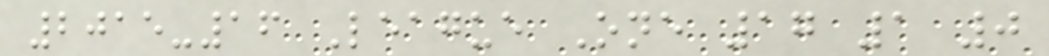2015-16 League One 17 1 0
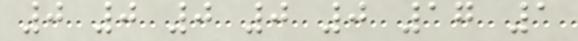0 0 0 0 0 17 1
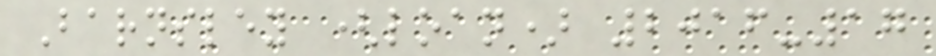Barnsley (loan) 2016-17
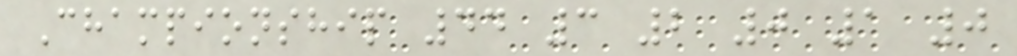Championship 44 3 2 0 1 0
